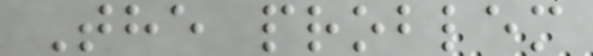The problem
